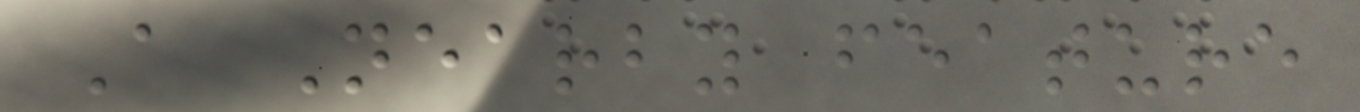A Nearby feature
